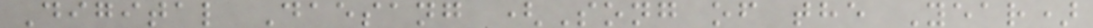Digital Daesang (Song of the Year)
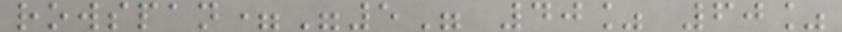rowspan="5" 40% 60%
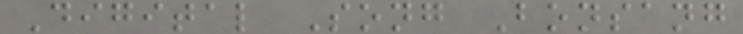Digital Song Bonsang
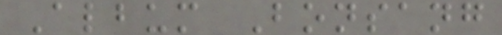Album Bonsang
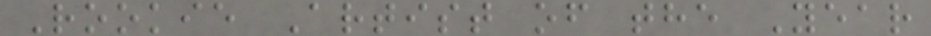Rookie Artist of the Year
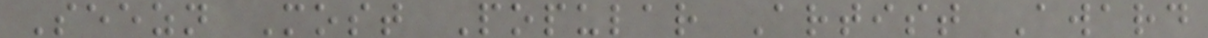Seezn Most Popular Artist Award
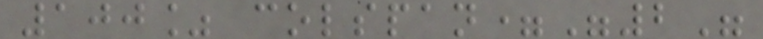100% colspan="2"
